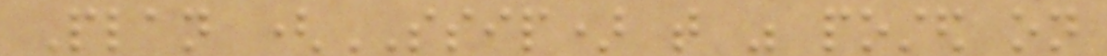Plan (SSIP) that was posted on
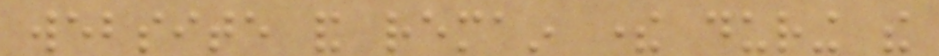website and remain there during the
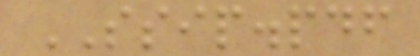SSIP.pdf
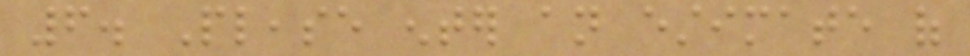6. Please enter an estimate of
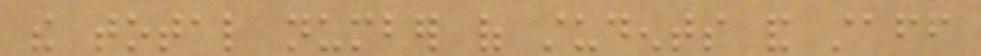the total number of students and staff
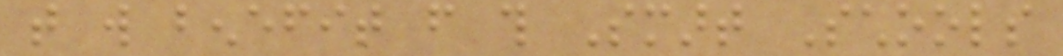that will benefit from this Smart Schools
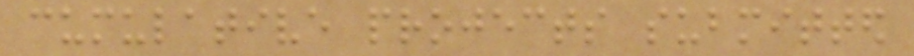cumulative projects submitted
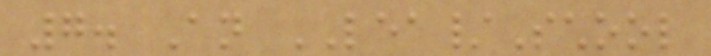7. An LEA/School
